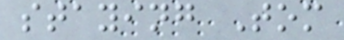staying Tom
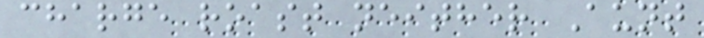charge roast neither Aunt
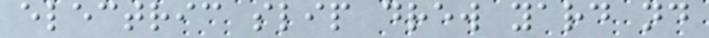electric slip drew yard nd
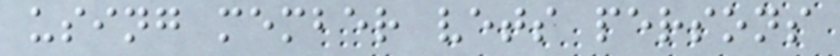using member vets persons
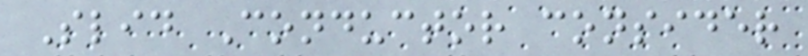Slid Conductor consider
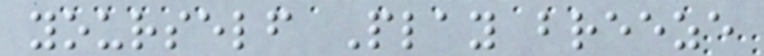yourself Play breeze
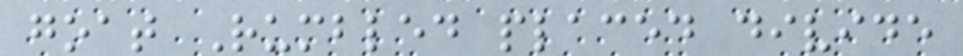goat Rumbled placed divide
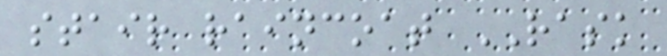stair raincoat RASK
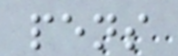pens
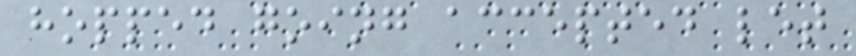hopped going accepted let
